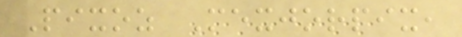Pixoz Mexjorpix,
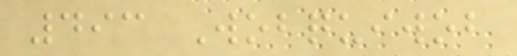493 Wobquiwob
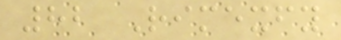82 Rimexfy
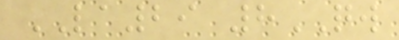LA29 8QW
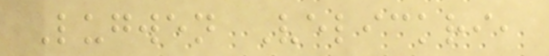Lugwen Velickri,
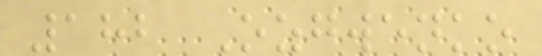182 Ozgwenko
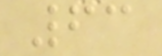63
